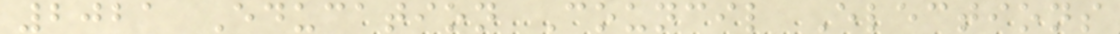2021 Education Council Elections
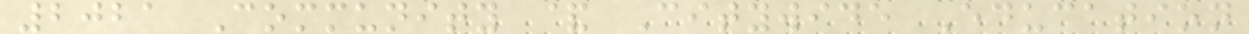2021 Community & Citywide Education
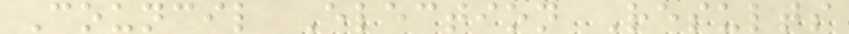Council Election Results
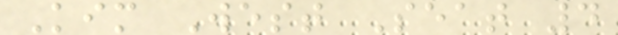Kim West Seat 4
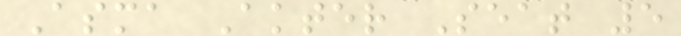Asma Akter Seat 5
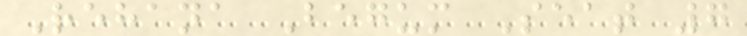Rehana Begum Seat 7
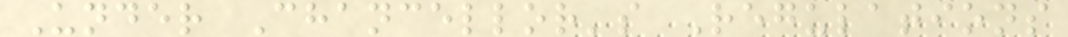Under Chancellor's Regulations
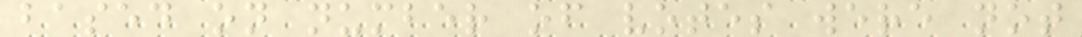based on number of votes were not
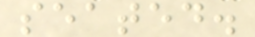seated.
